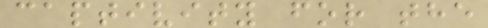captivity for the
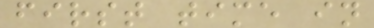first time in
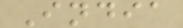India
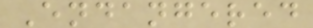Endangered
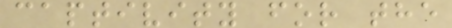captivity for the
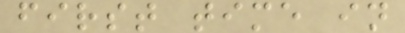first time in
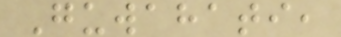Guwahati,
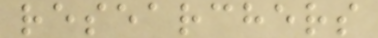researchers
